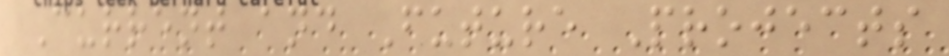Current and Future Projects
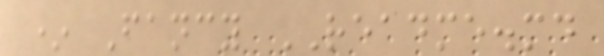* Fancy README.md
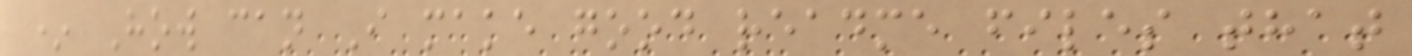* How can I make good readme files that
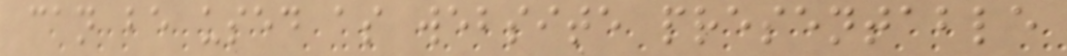can be used as website presentable
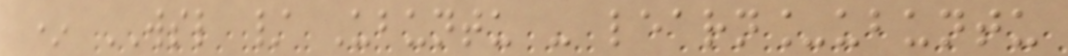* WSL / Ubuntu - learn_ubuntu
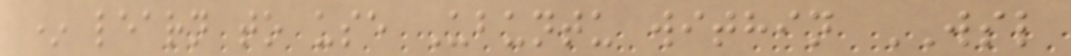* learn to use Ubuntu within WSL
